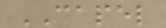CAPEL
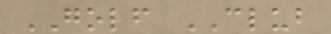GOLF CLUB
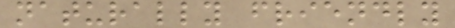naturally friendly
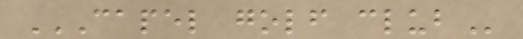CAPEL GOLF CLUB
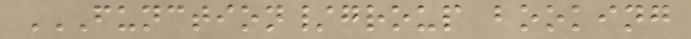FUNCTION/GROUP BOOKING
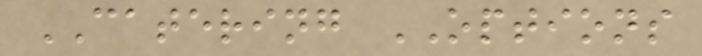CATERING OPTIONS
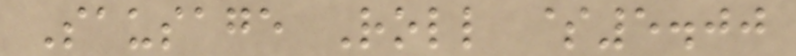Sausage Roll $5.00
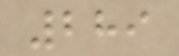289
